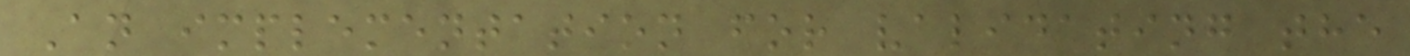An implementation for validating the
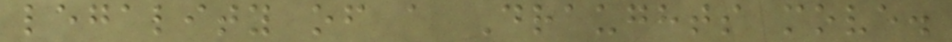legality of a Draughts move.
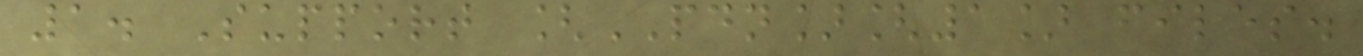1. Support [PDN][1] files.
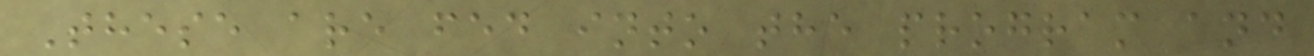These are fed into the program and
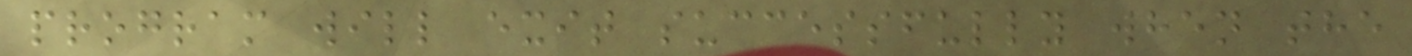program will exit successfully when the
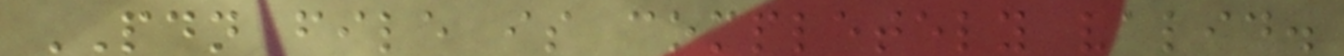PDN file is completely valid.
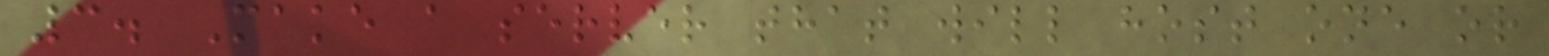3. Make a server that will host one or
